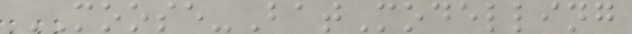MOOSE-BatModelling
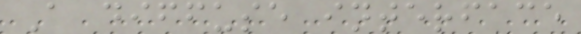A diffuse interface
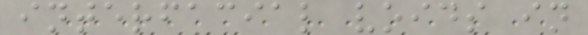interfacial voids in
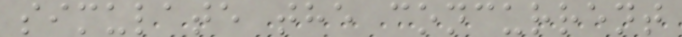simulate the concurrent
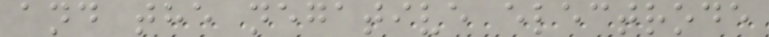and the negative electrode
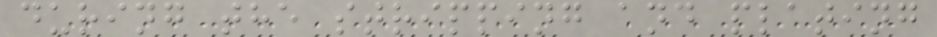during the stripping and plating
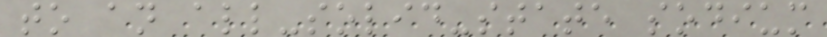to an all-solid-state sodium
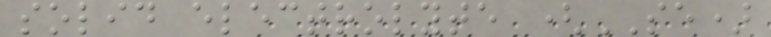solid electrolyte (SE)
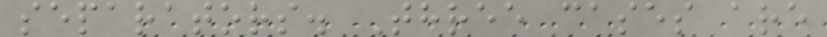separators. Three cases are
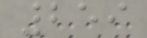259
